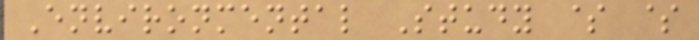Environmental Study $ $
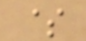$
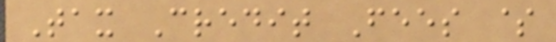Tax Credit Fees $
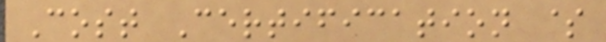Cost Certification $
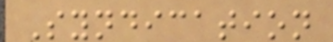Syndication
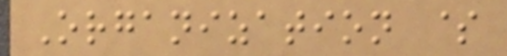Organization $
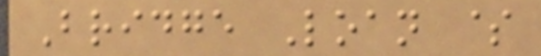Bridge Loan $
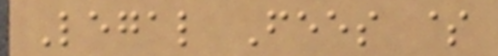Legal Fees $
